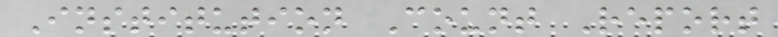Institution Count Report
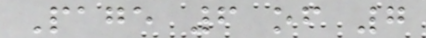Page 6 of 7
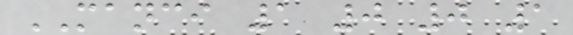MANCI 1 0 0 1
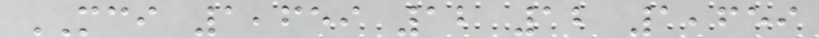MCI 1,659 12 12 1,659
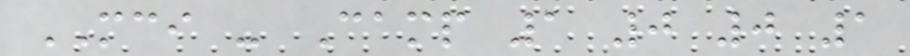MCI - Camp 1 0 0 1
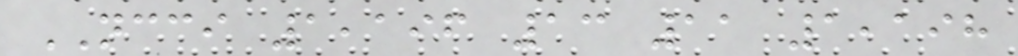NCCI 1,196 13 11 1,198
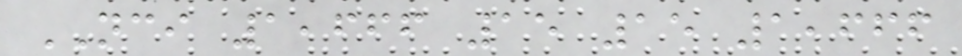NCI 1,666 15 15 1,666
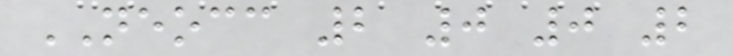NEOCC 2 0 0 2
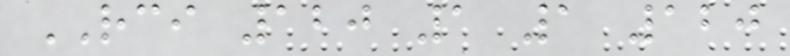RCI 120 1 1 120
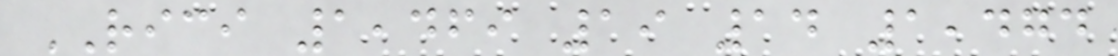RICI 1,469 19 14 1,474
